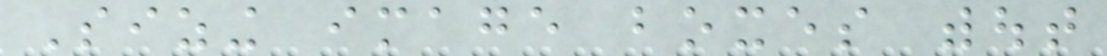Sizing image boxes without
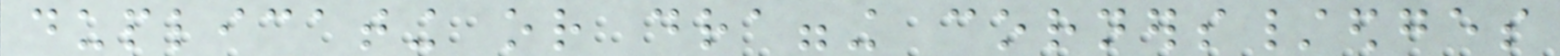duplicating or dragging corners/edges
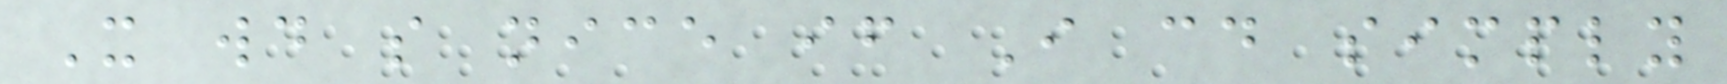It would so nice if I could simply
